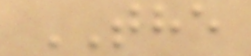THE
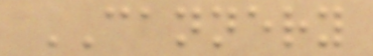CANNERY
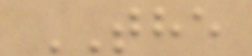THE
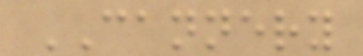CANNERY
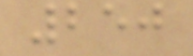250
